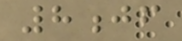8jf
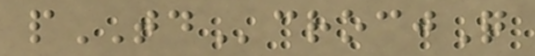pTDcrocjQ
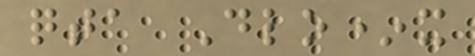qta Dlo*x
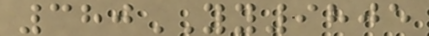380YY9805
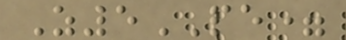Z5PE=
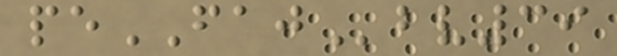peFAJbv39
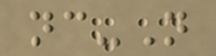nc-N
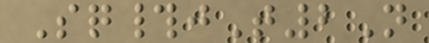Sq#jT2N
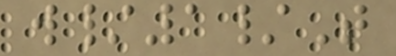w/1/T
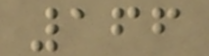166
